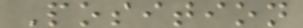Position
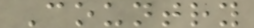Country
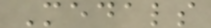Medals
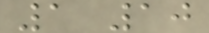1 10
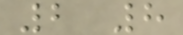2 8
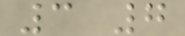3 7
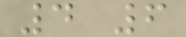4 6
